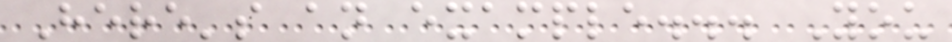Here's an example... You
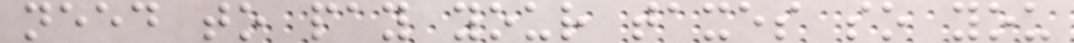need to pay your taxes so you
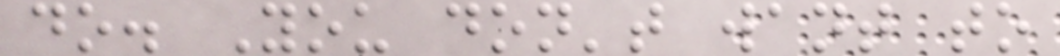do. You don't want to
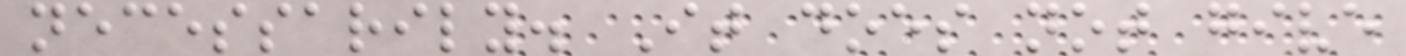necessarily. It does not give
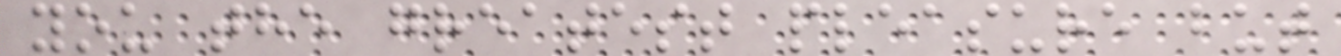you the greatest pleasure but
